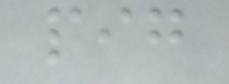pig
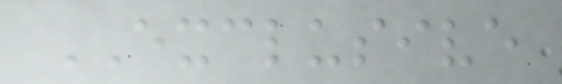EXCLUSIVE
